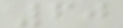60
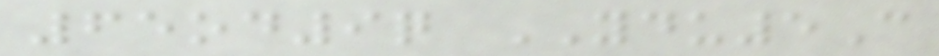65od9q YDU5C
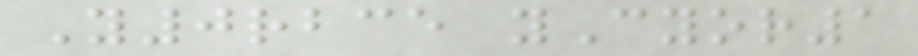Y0rbce yCyor1
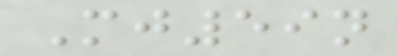Mj59n
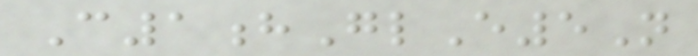C1hGlE5N
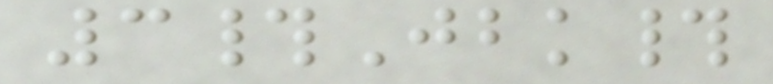3#Jbk#
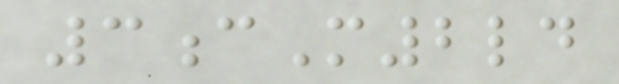3cM2ld
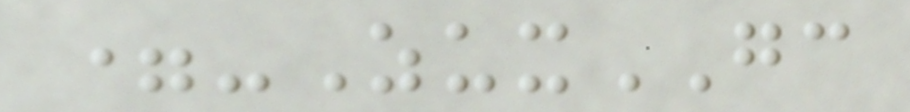=-ZuxGC
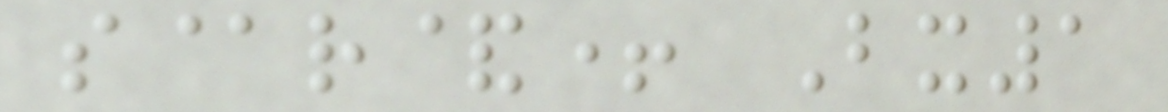s@r&+ Bx1
